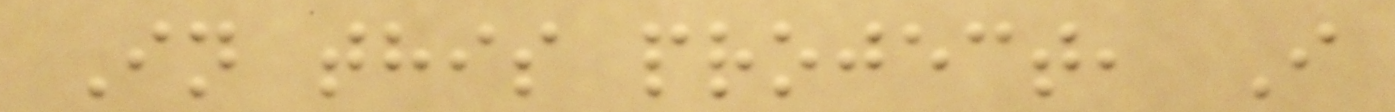In this project, I
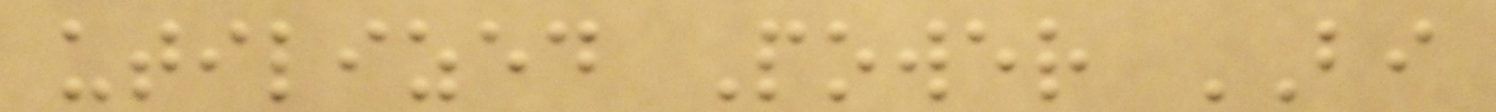utilized Power BI
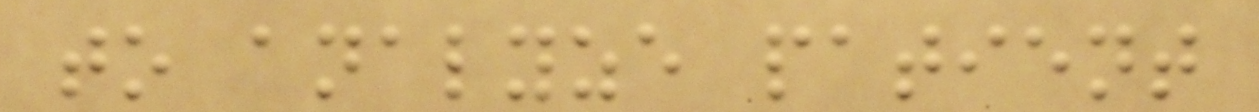to analyze patient
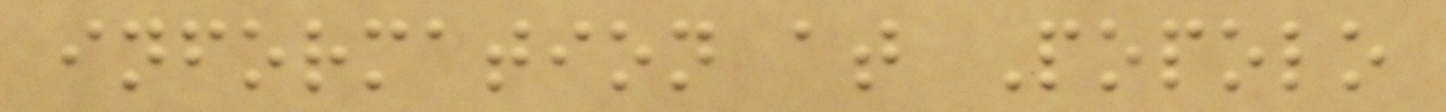information at Popolo
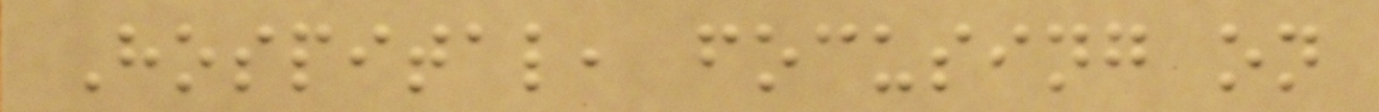Hospital, focusing on
